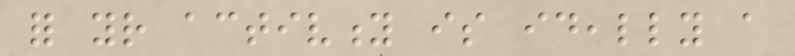for your activity is ideally a
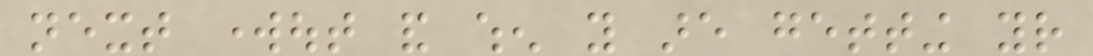next workout and when you are getting your
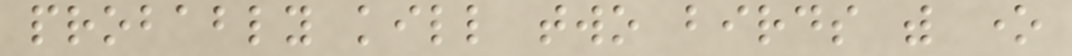probably kill two birds with one
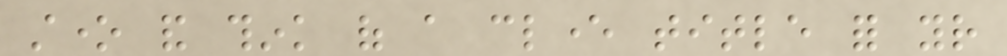stone and think of a clever title for your
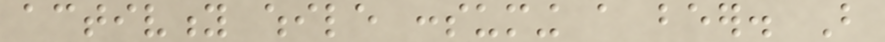activity while consuming a beer. But
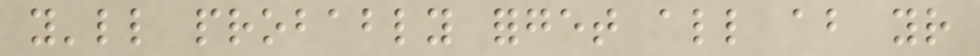you'll probably forget all about your
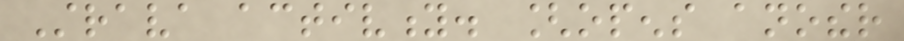Strava activity. [opens another
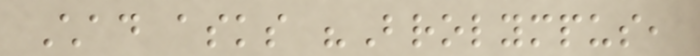Chad asks "Brolympus,
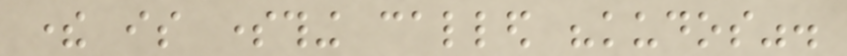there is something called "kudos".
